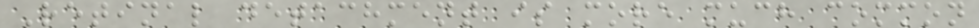Retinal detachment is more much common
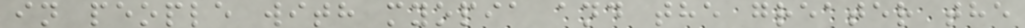in people with myopia and the greater the
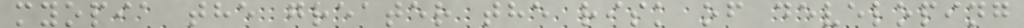myopia the greater the risk of developing
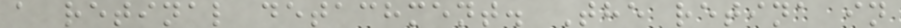a retinal detachment. The retina in
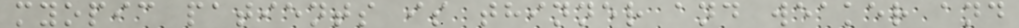myopic patients is thinner and weaker and
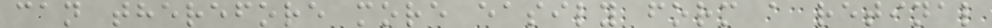can therefore more easily form a retinal
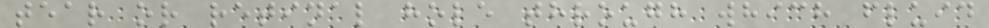tear or retinal hole through which fluid
